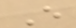E
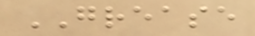GREASE
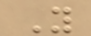Y
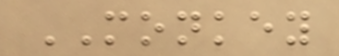MONKEY
